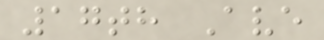17th Ave
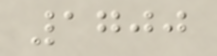1700
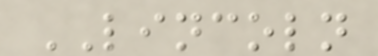LINCOLN
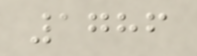1786
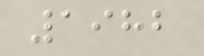1982
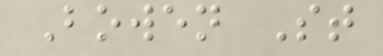Bowen St
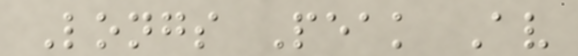Longs Peak Av
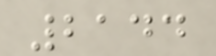2144
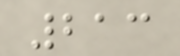213
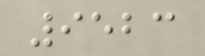9523
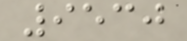9530
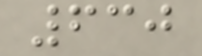630
